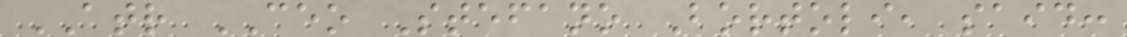ATR CEO Stefano Bortoli, said:
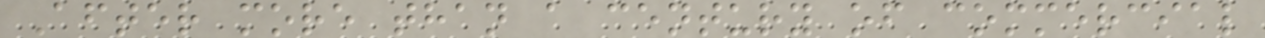After more than a century of commercial
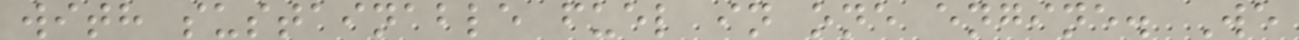with sustainable fuel in one engine. We
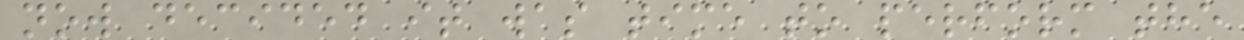now decided it was time to perform the
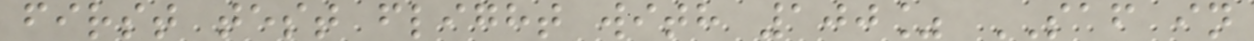first test flight with 100% SAF in
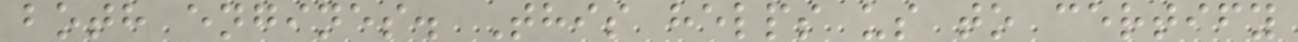both engines. This helps us to certify
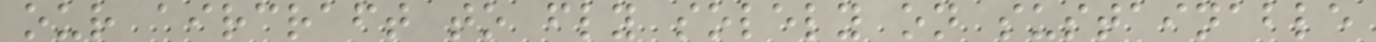our aircraft to fly solely on sustainable
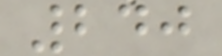240
